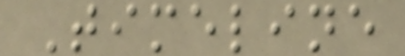Timeline
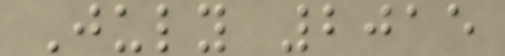July 2015
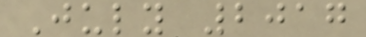July 2017
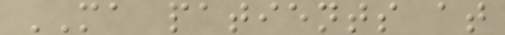MA patients at
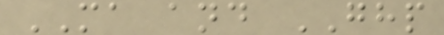MA and GHP
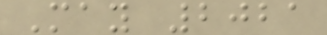May 2021
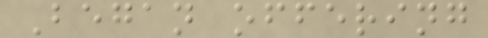Began offering
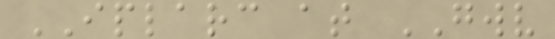IPLARC at GWV
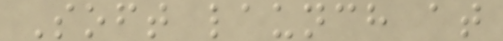Soft launch at
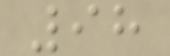98
